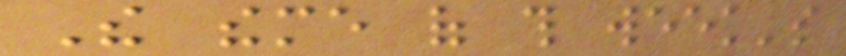The theme of this week's
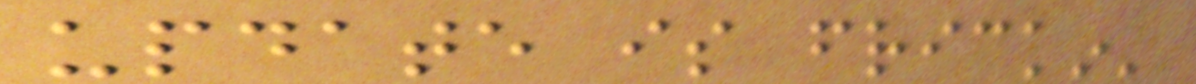update is frickin'
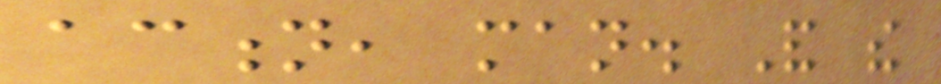action, man. And the
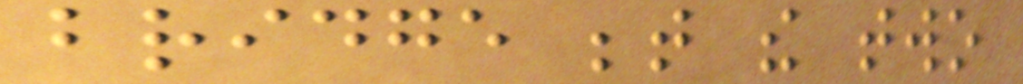bridge between the two
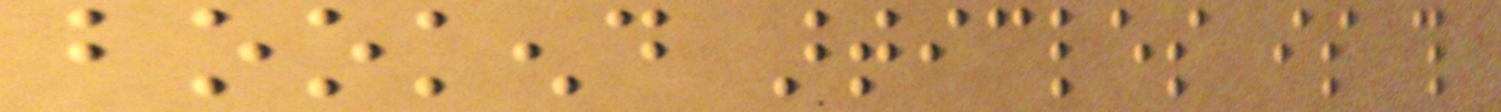bookend articles is this
